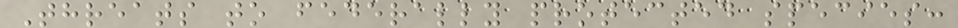Threats to federally protected species:
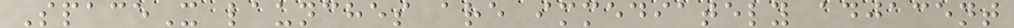SpaceX launches are immediately adjacent
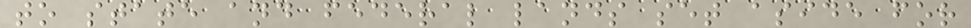to state and federal lands set aside for
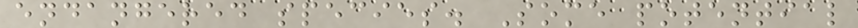endangered species. Some potential
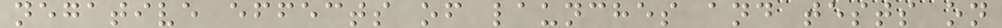negative effects of launches and tests on
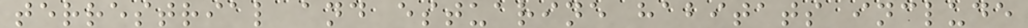terrestrial and estuarine habitats include
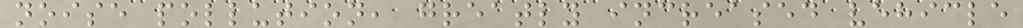noise pollution, greatly increased vehicle
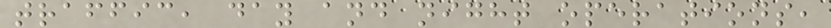traffic, day and night operations,
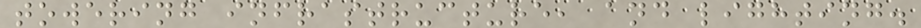towering infrastructure, and lighting.
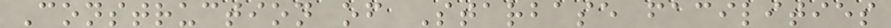Construction of Starbase facilities
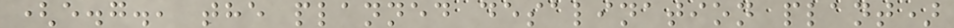(e.g., the planned desalination plant)
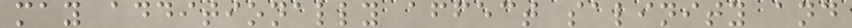may additionally affect salinity and
